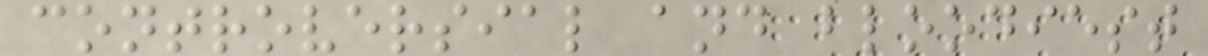controversial and bloodiest
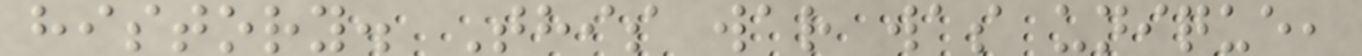history. This war was unique,
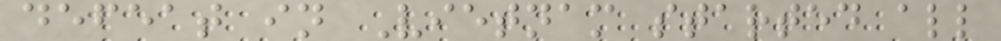defeat in Vietnam started all
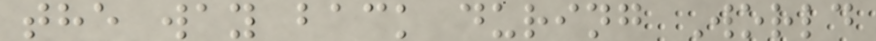the way back during World
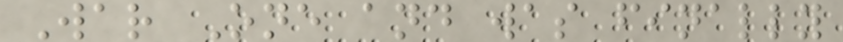War One and was finally
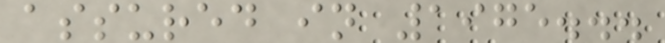assured in 1975...
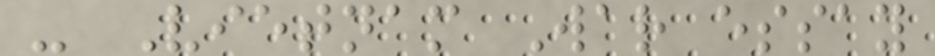- Vietnam War essay
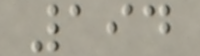194
